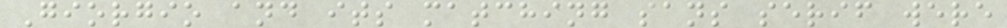Giorgio and its matching sans serif were
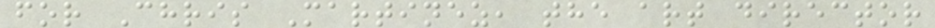for Chris Martinez, the art director
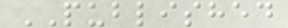PUBLISHED
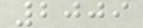2009
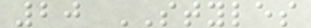20 STYLES
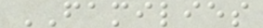FAMILIES
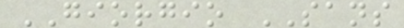GIORGIO SANS
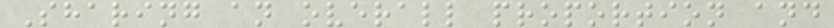Sharing an overall proportion and
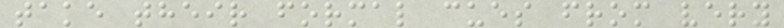take their formal cues from very
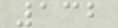132
